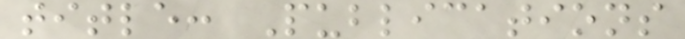title: Publications
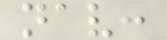nav:
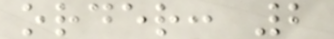order: 2
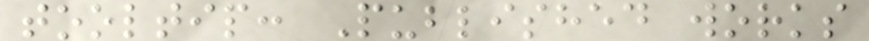tooltip: Published works
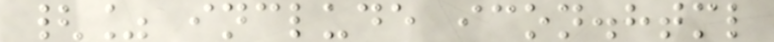{% include icon.html
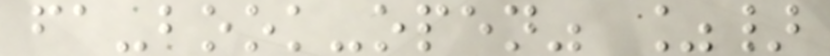fa-book-open" %}
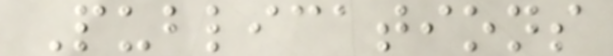Publications
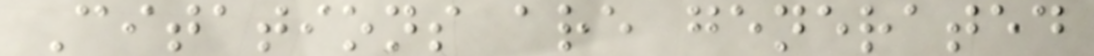Citations are generated
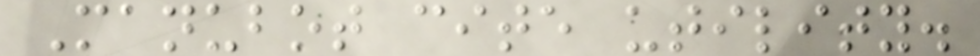Manubot cite utility.
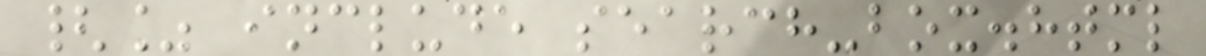{% include search-box.html
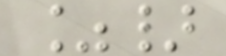%}
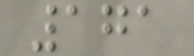171
